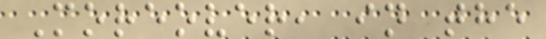Moreover, in the
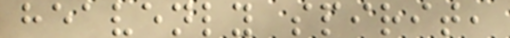heavenly spirit,
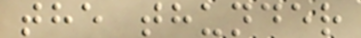the thunder
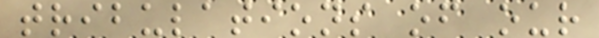tribulations of our
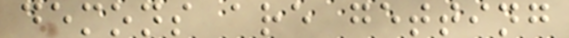demons are getting
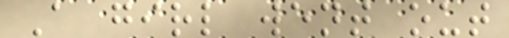A girl went out
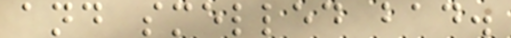and smelled bad.
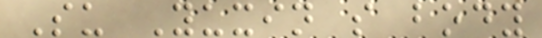Su Yuxin s body
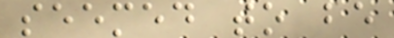seemed to be
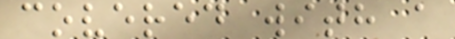covered with a
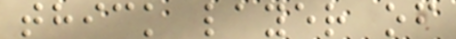thick layer of
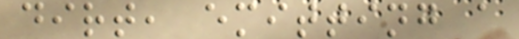dirt, emitting a
